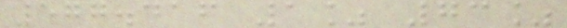577.416 1% 73%
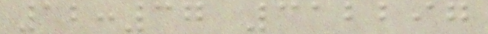12:37 312297
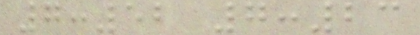7:52 7:23
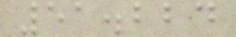51.224
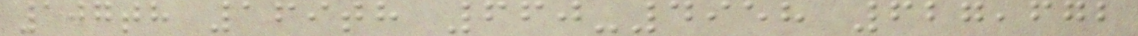107th 169th 660-4958 627,672
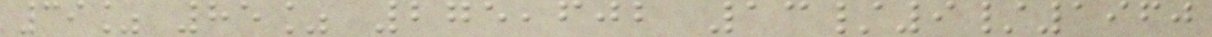39% 85% 275,602 13/9/1960
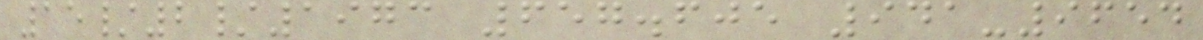15/2/1973 657.605 941-9654
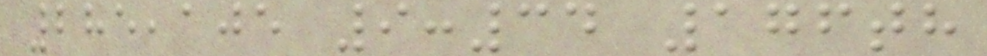285,105 9:34 176th
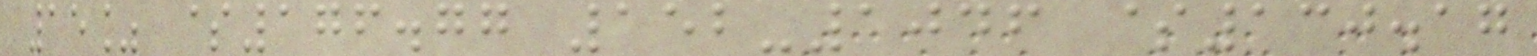15% $176.77 152-1046 $130.17
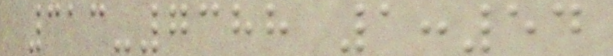313-7388 1:54
